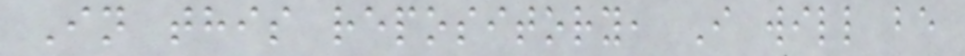In this repository, I will be
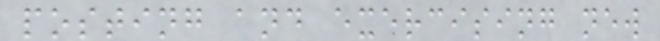posting and exercising new
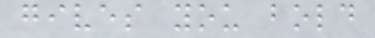gives you bold
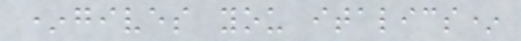*gives you italics*
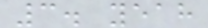3. yeah
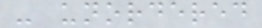- unordered
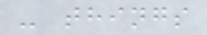- things
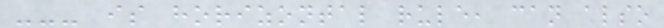--- is horizontal rule, can also
